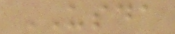USDA
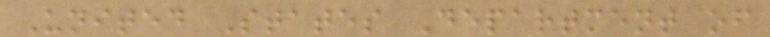United States Department of
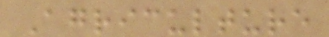Agriculture
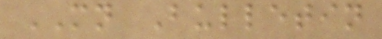MN Bulletin
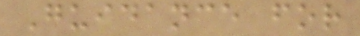Guidance for
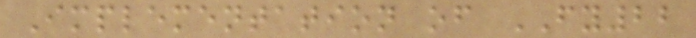Implementation of FY22
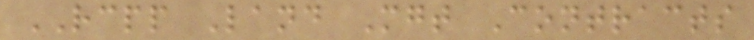RCPP Land Mgt Contracts
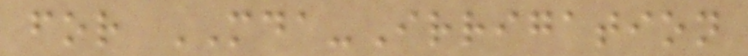for MDA-Irrigation
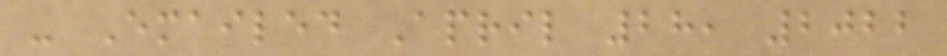- Emailed April 28, 2022
